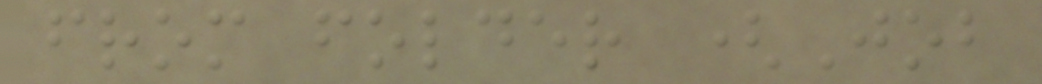from folder (Job
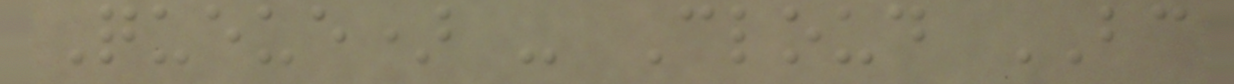Queue) - Cloud BC
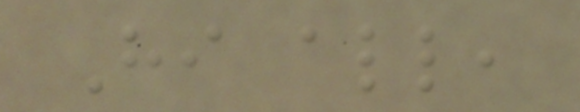Hi all,
